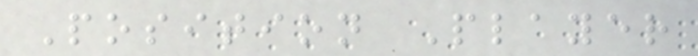Position Player
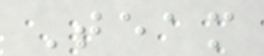Team
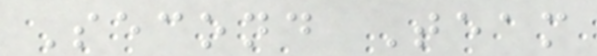Second Team
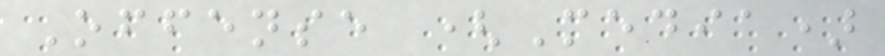Offense (Media)
